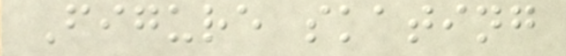Figure skating
